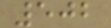502
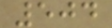504
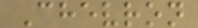Chevron
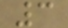3
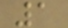1
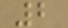2
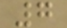7
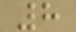8
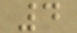4
